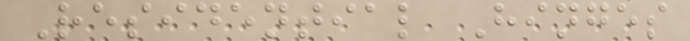Residential Hinges
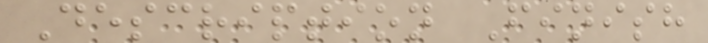Description Finish
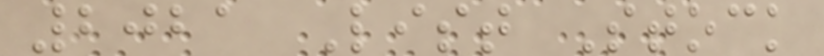2021 List Stock
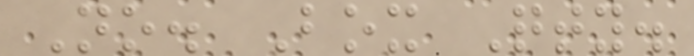No. Box Qty.
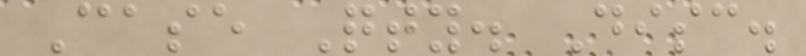Case Qty. Disc.
